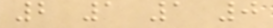2 1 1 0
